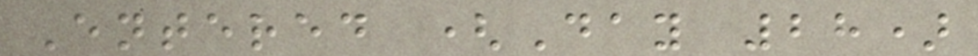Entered (Day 28)
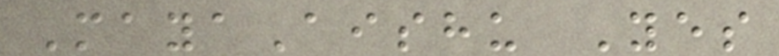MayaAishu Yes
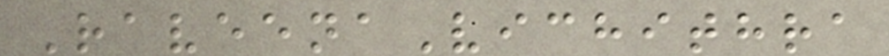RaveenaVichithra
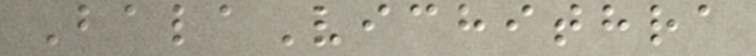BalaVichithra
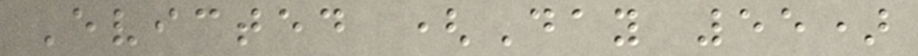Evicted (Day 55)
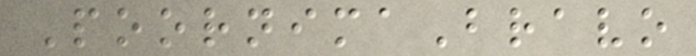PoornimaBravo
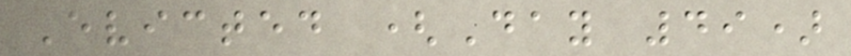Evicted (Day 49)
